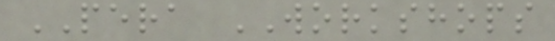PERA WORKSHOPS
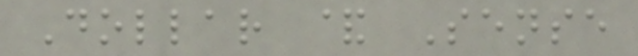Dollar & Sense
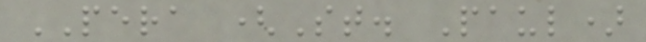PERA (St. Paul)
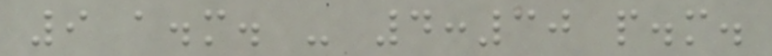9 a.m. - 4:30 p.m.
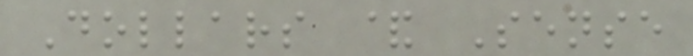Dollars & Sense
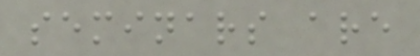seminars are
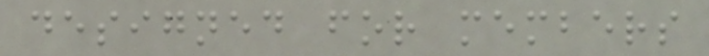designed for members
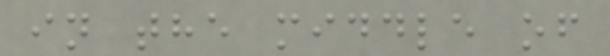in the middle of
